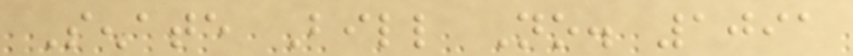Senate Bill No. 1091
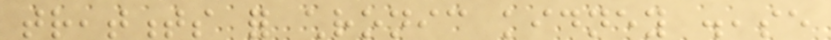treatments for chronic kidney disease
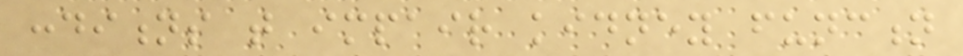conditions that impair kidney function
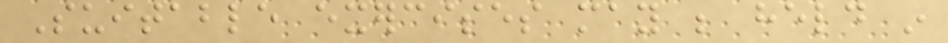Suitable exercises may be held in
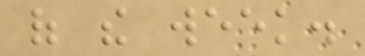of the week.
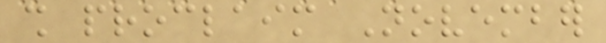shall proclaim November
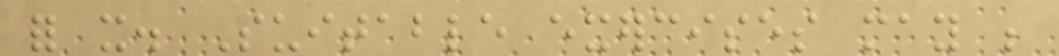for it. Suitable exercises may be
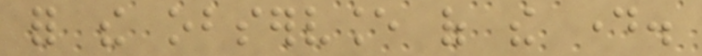for the observance of the day.
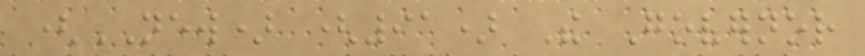(NEW) (91) The Governor
